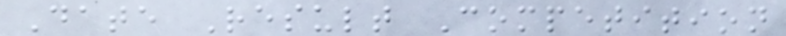Date Result Competition
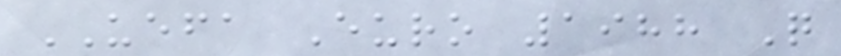UEFA Euro 1988 Q
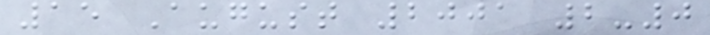15 August 2001 2-0
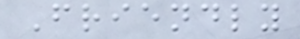Friendly
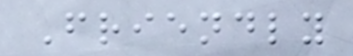Friendly
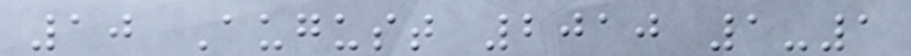10 August 2010 1-1
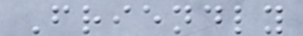Friendly
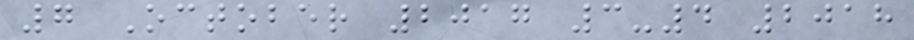7 October 2017 3-4 2018
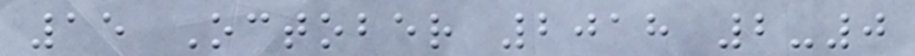15 October 2018 2-0
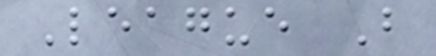League B
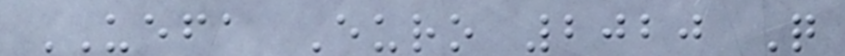UEFA Euro 2020 Q
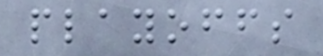playoffs
